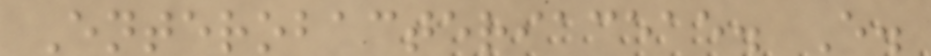Enterobacteriaceae. E.
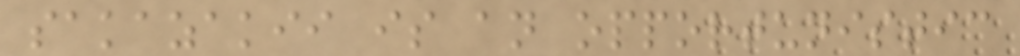sakazakii is an opportunistic
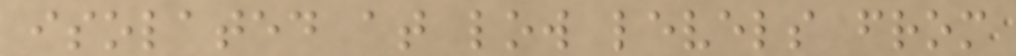isolated at low levels from
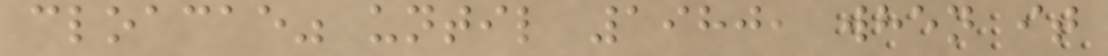cloacae" until 1980, when it
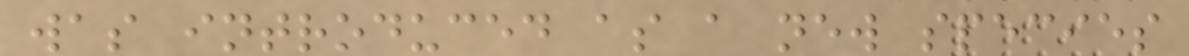was introduced as a new species
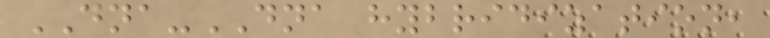DNA-DNA hybridization,
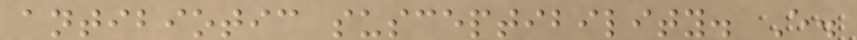antibiotic susceptibility. E.
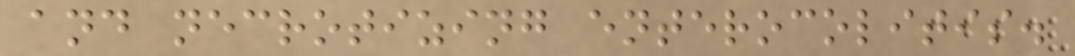and necrotizing enterocolitis.
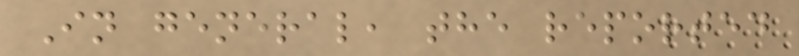In general, the reported
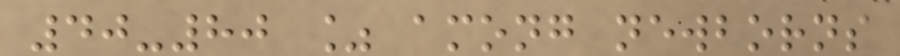40-80 % among newborns
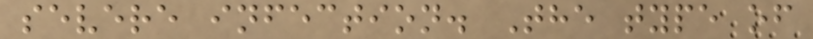severe infection. The type of
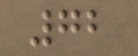72
